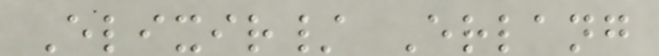Elixir/ Erlang
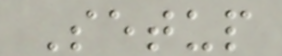Setup
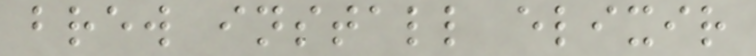brew install elixir
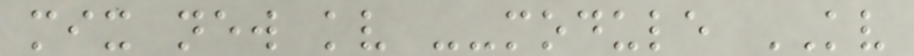mix new kv --module KV
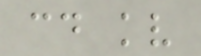cd kv
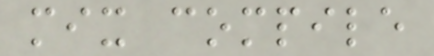mix compile
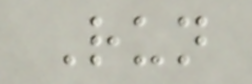Run
